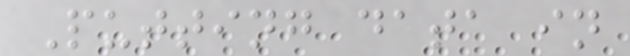Putting data in
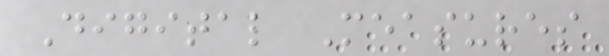Digital Measures
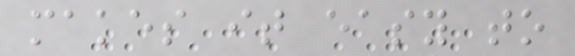makes it easy to
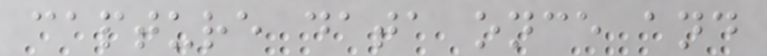capture data once and
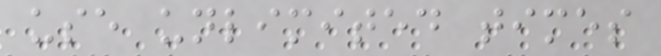use unlimited times
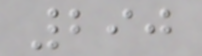290
